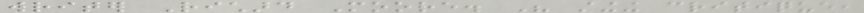writer Richard Moore. His stinging critique,
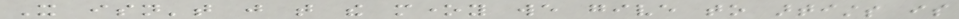It isn't just that the money we give to artists is
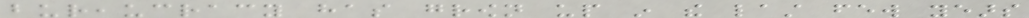bureaucracy has grown up in the last few years
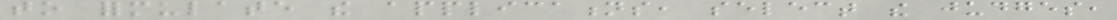to formulate the applications, select the judges,
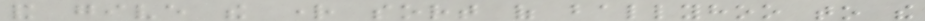and give the right sort of ballyhoo to the
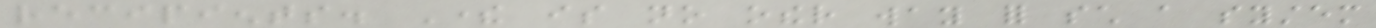recipients. There is no other way for such a system
